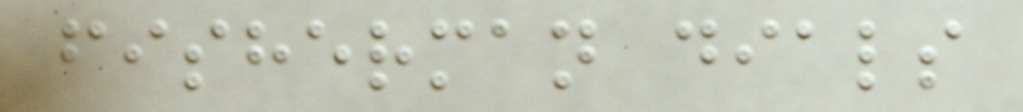fisherman dials
